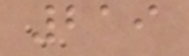219
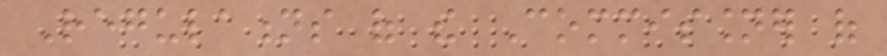Regulations of the Commissioner of
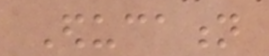Education
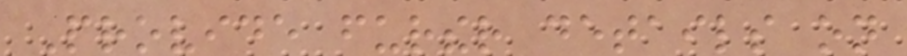Provide further details on
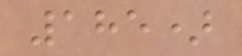185)
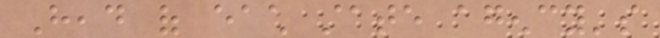Head of each state agency's
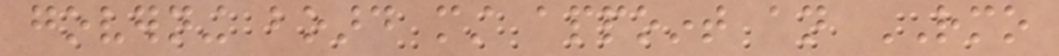governing board must appoint an RMO
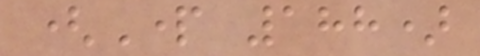(Part 188)
